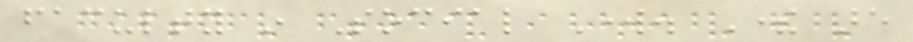faculty in Social Work. There are
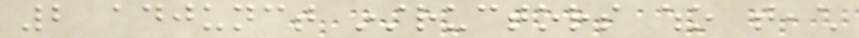2 adjunct instructors who teach
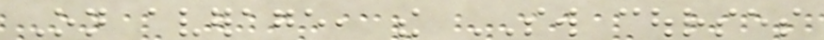On average, the SW courses
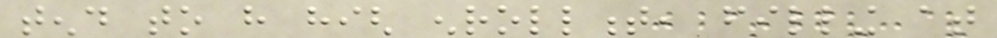tend to have high enrollment, filling at
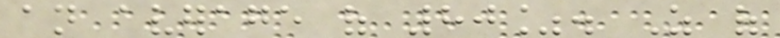an average of 80%. As of
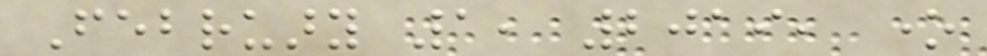February 1, 2019, one
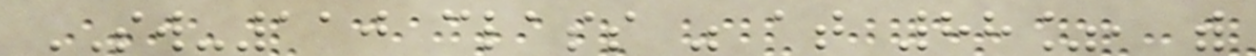SW-110 class was at 88%, with
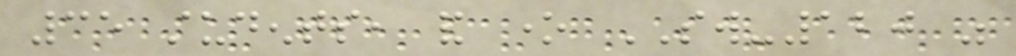35 students, and one SW-120 was
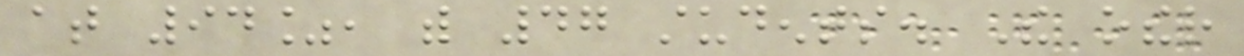at 94%, with 47 students. The other
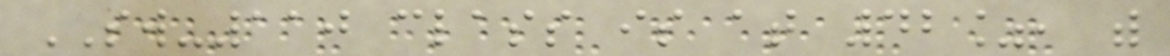SW-110 class is at 42%, with
